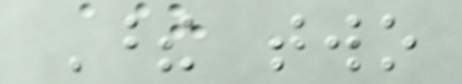These two
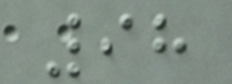98
